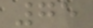75
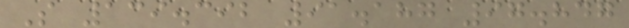S 139.392 91.187 97.847
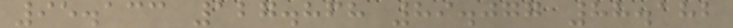95.133 127.868 89.077 88.182
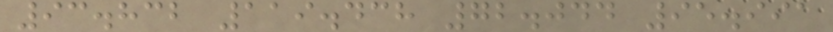93.832 119.438 72.044 95.991
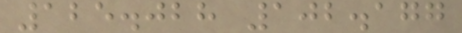125.028 102.177
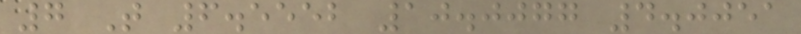7 T 6.5552 10.0077 4.0051
